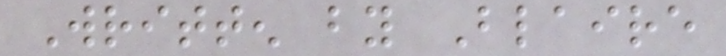Written by Blaire
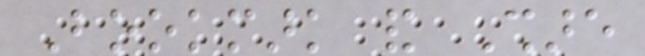Bookmark and Share
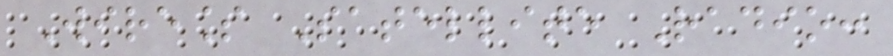Wireless Satellite Radio:
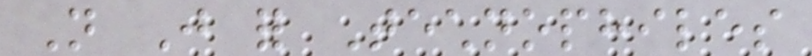Not Just for Technophiles
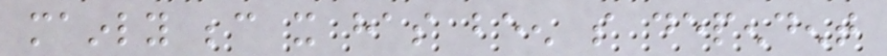mainly because it has been so dependent
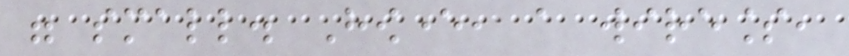were small. However, a wireless,
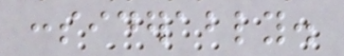considerably.
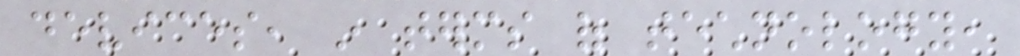devices, in terms of technology,
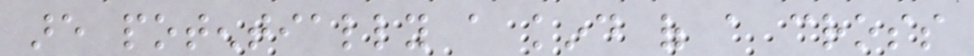are potentially a kind of a cross
